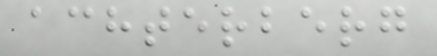achterberg
